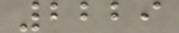2229
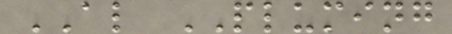AL PLUMING
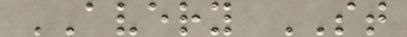AVERY ST
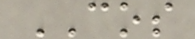COS
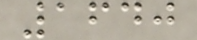1640
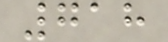718
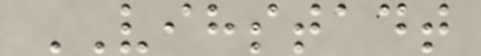VIHSTADT
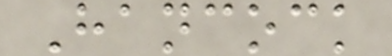Hancock
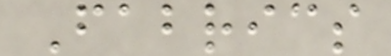Fabrics
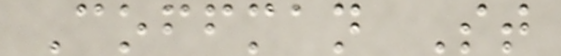Coffman St
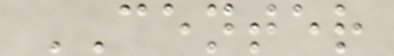CENTER
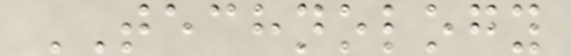TECHNOLOGY
